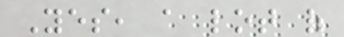Yes, a lot of
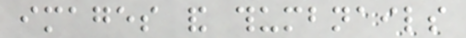images and thumbnails
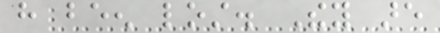have been lost. They are
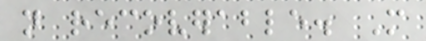not recoverable. More
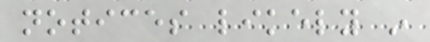notices likely in
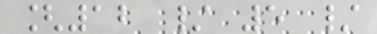[12 / 5 /
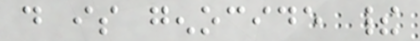do is genocide their
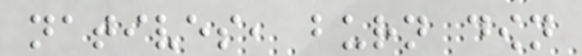natives, burn down
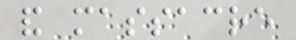and massacre
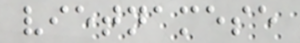vietnamese
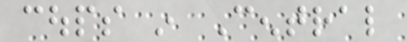coups in Central
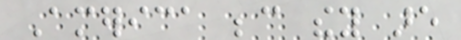America because they are
